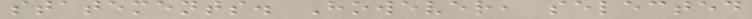statements. However, selected
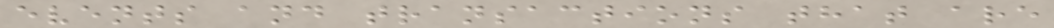events and transactions that are
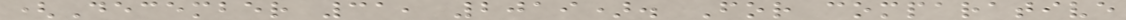(December 31, 2019). For comparative
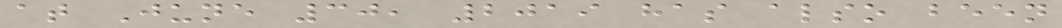at June 30, 2019 has also been
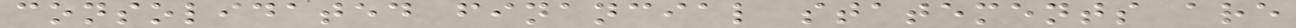consolidated financial statements are
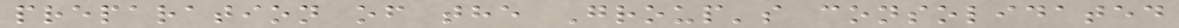preparation of the Group's consolidated
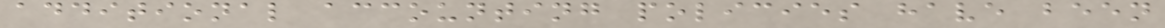additional accounting policies have been
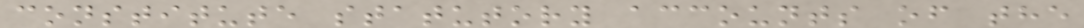constitute statutory accounts of the
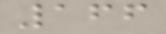166
